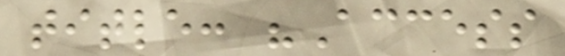title: "Access
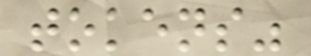tokens"
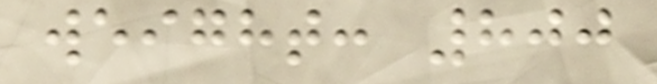weight: 800
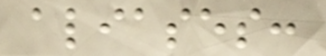aliases:
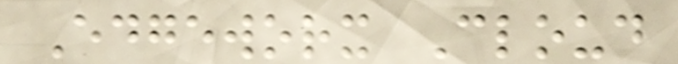Edgeworx Cloud
